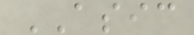ASIC
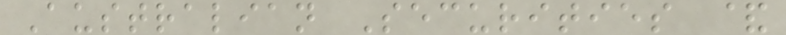Australian Securities &
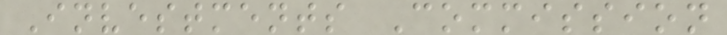Investments Commission
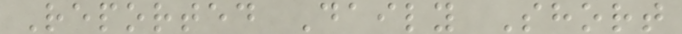Reported Daily Short
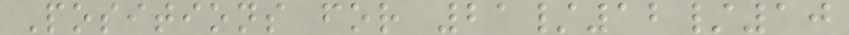Positions for 21/12/10
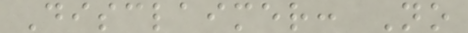Disclaimer: No
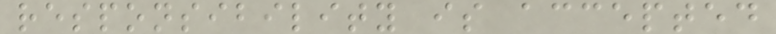responsibility is accepted
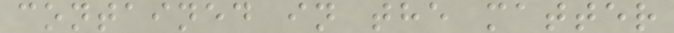contained in the matter
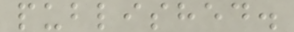published.
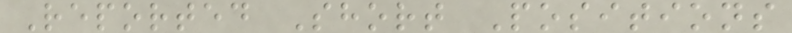Reported Short Positions
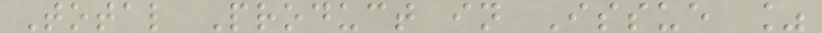Total Product in Issue %
